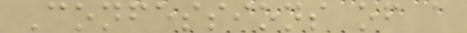Confessions of a
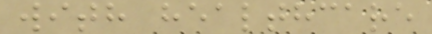with healthcare
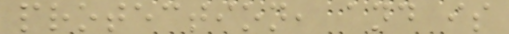protection, and is
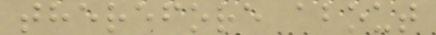therefore about
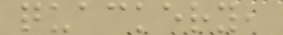quackery,
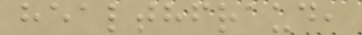healthfraud,
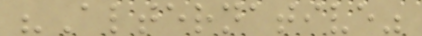"Alternative"
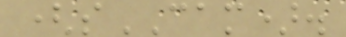(sCAM).
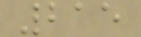215
